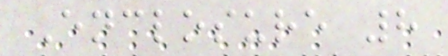Enclosure 8
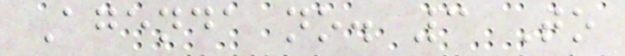Agenda no. 3 To
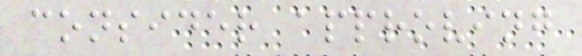consider approving
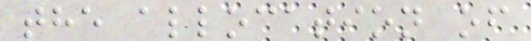the allocation of
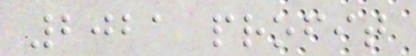2021 profit
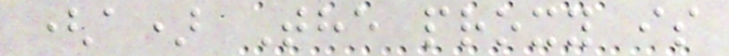(a) The proxy is
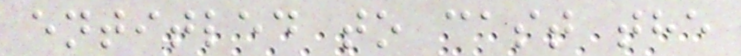entitled to cast the
